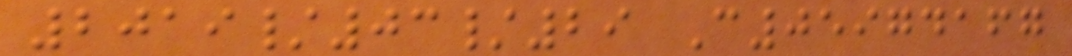2019/03/29 C05974167
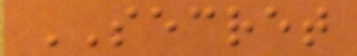SECRET
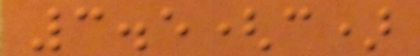3.5(c)
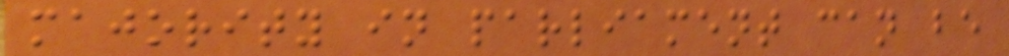majority in parliament can be
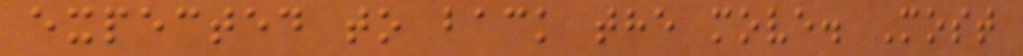expected to back the move. Most
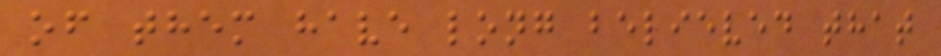of them have long believed that
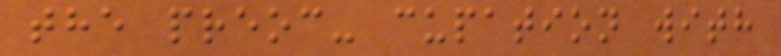the preoc- cupation with
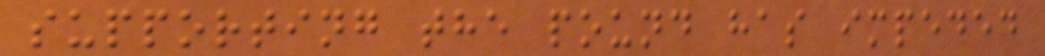supporting the pound has impeded
